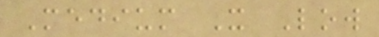Medium X Low
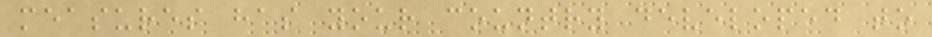measures has your country developed to
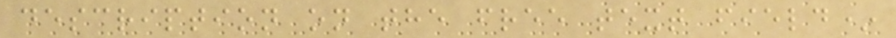description on the free text field*
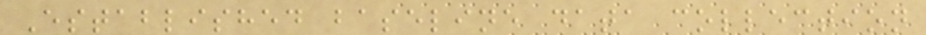Established baseline data collection
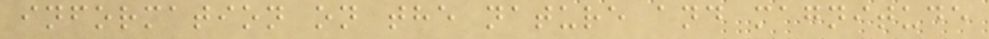information on the nature and magnitude
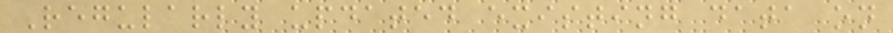Regularly updated existing data on
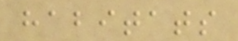habitats
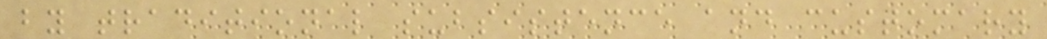by traditional subsistence and customary
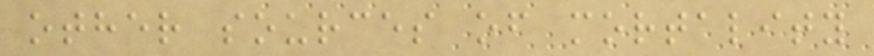other sources of mortality
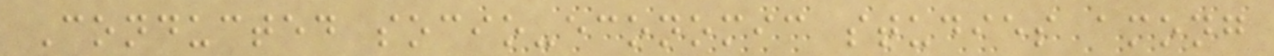Conducted socio-economic studies among
